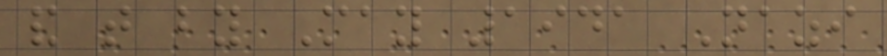and that by May 1941 Nazi
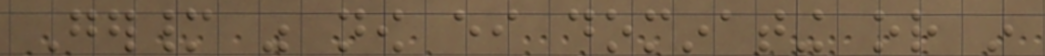Germany was now either dominating or in
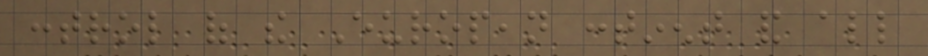control of the European continent and all
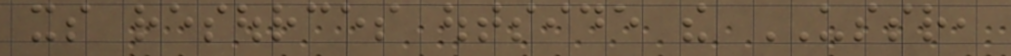its resources outside the USSR,
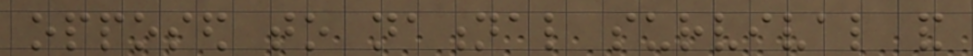opposed to national survival and
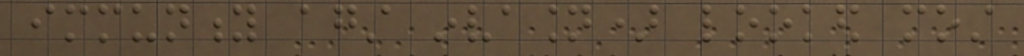immunity against invasion) looked most
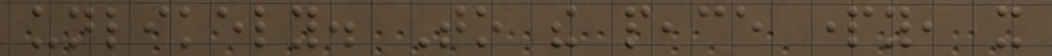unlikely. To the peace party, it
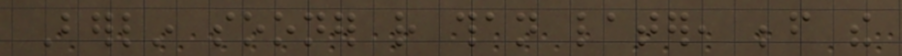Berlin sooner rather than later, before the
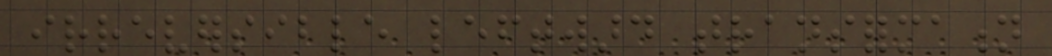irreversible leftward transformation
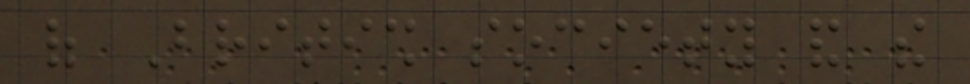of British society and the
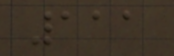111
